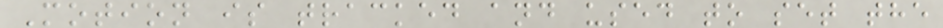Motion is tracked and used to set the
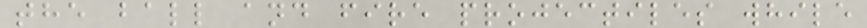the ball and fire projectiles while
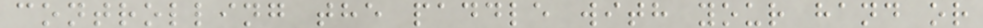controlling the paddle with your hand or
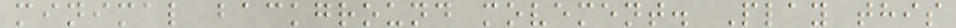minimal background movement. Play this
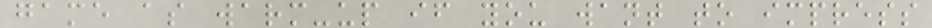game as warm-up if you want to impress
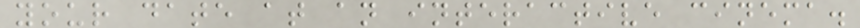your date at an interactive cinema.
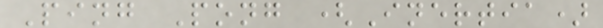Ping Pong (Inertia)
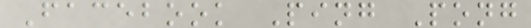Facebook Ping Pong
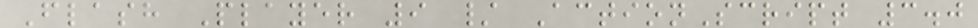Flash Player 9 / ActionScript 3.0
